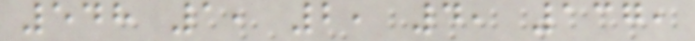548 1, 2, 4, 137,
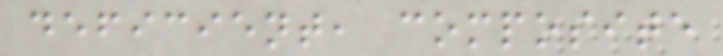deficient, composite
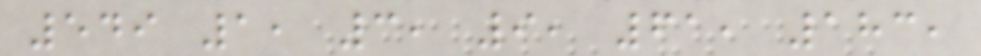549 1, 3, 9, 61, 183,
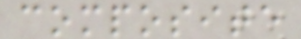composite
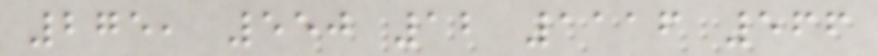275, 550 12 1116 566
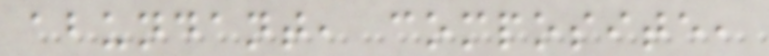abundant, composite,
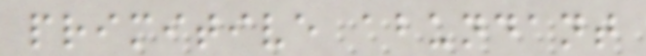primitive abundant
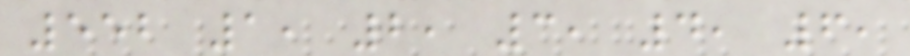552 1, 2, 3, 4, 6,
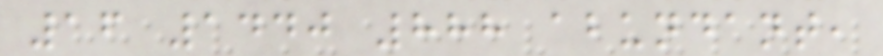16 1440 888 abundant,
